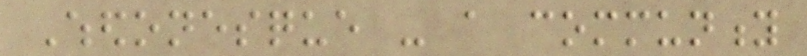Whedonesque - a community
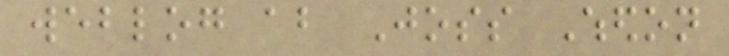weblog about Joss Whedon
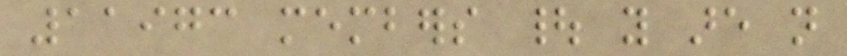11973 members | you are not
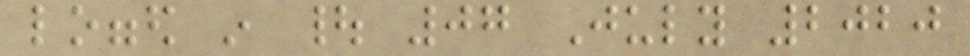logged in | 07 July 2020
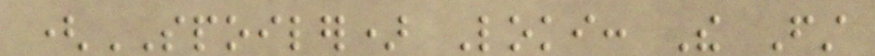(SPOILER) Loki: The First
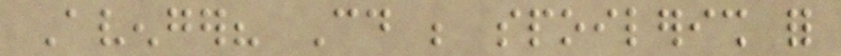Avenger? Could be spoilerish for
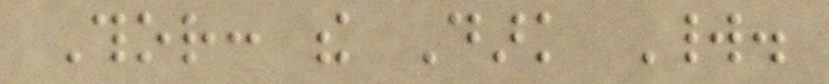Thor: the Dark World.
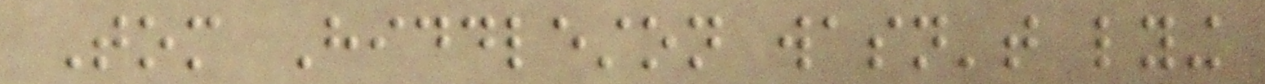Tom Hiddleston wasn't lying
